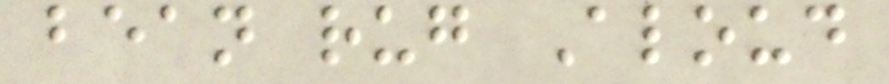bean rug Aloud
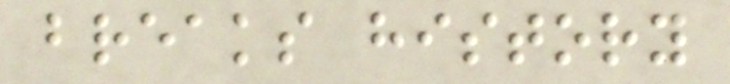breaks history
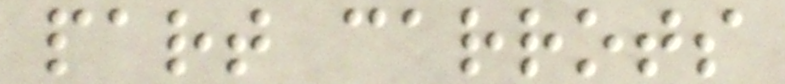part carrots
